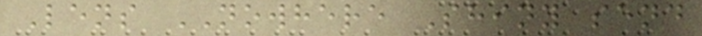Lens NOWHERE Shiny send
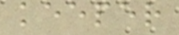keeper
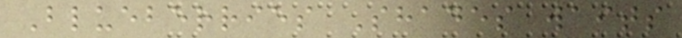Blueberries Shades waits
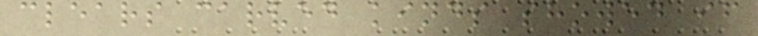clears carved kinds showed if
